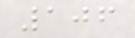106
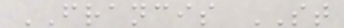FRANCIS ST
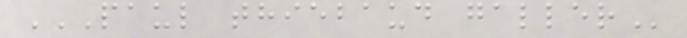PAUL THIEBAUD GALLER
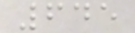645
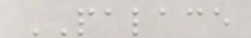PALACE
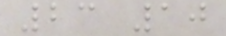23 10
